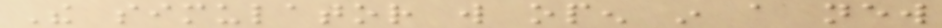The simulator will open in a new
